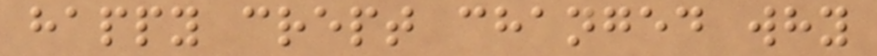happy crept changed why
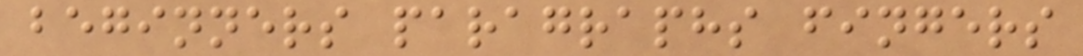beginners paragraphs fingers
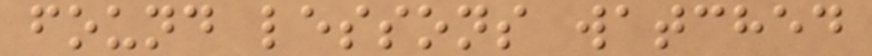found lessons watched
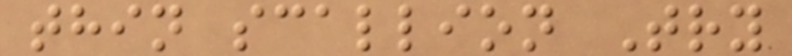thin scallion Try
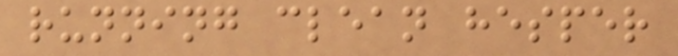running clean hesper
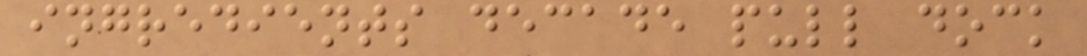ingredients decade pull dock
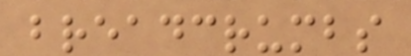breadcrumbs
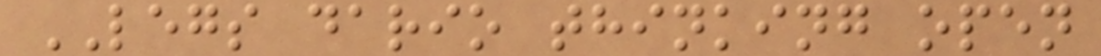LEGS dario thinking open
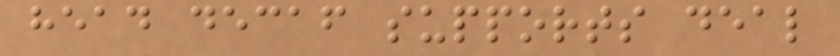head decaf supports deal
